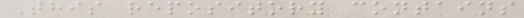This repository contains
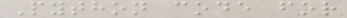Python code for
